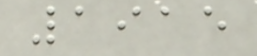1915
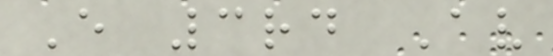E 3rd Av
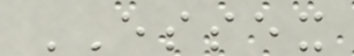ESSEX
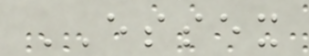ESSEX
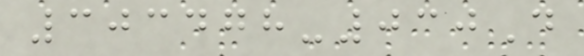303478-030D
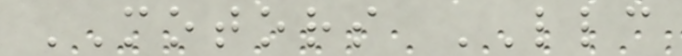MOTORS LLC
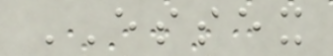ESSEX
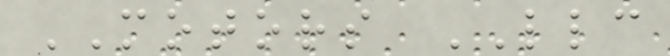MOTORS LLC
